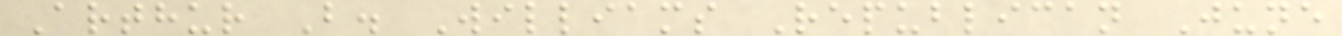Arthur B. Williams Republican June
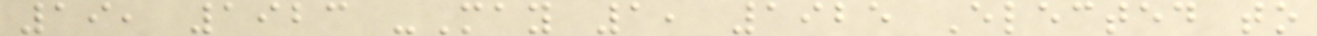19, 1923 -May 1, 1925 Elected to
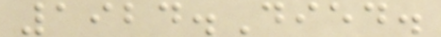1924.Died.
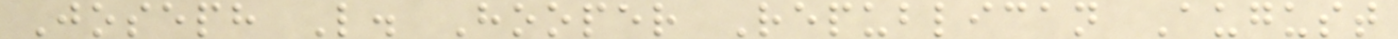Joseph L. Hooper Republican August
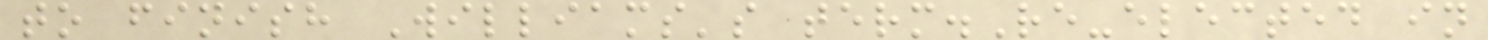to finish Williams's term.Re-elected in
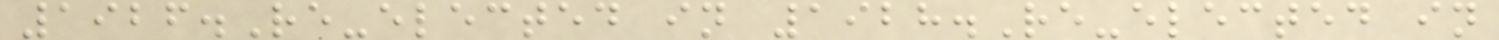1926.Re-elected in 1928.Re-elected in
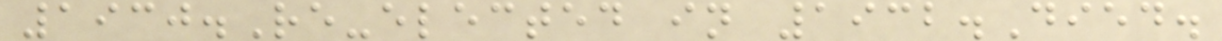1930.Re-elected in 1932.Died.
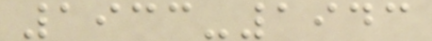1933-1943
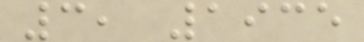3, 1935
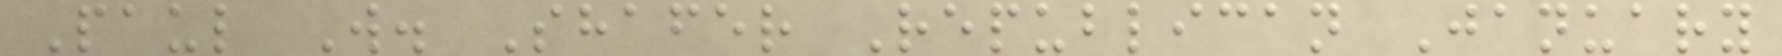Paul W. Shafer Republican January
